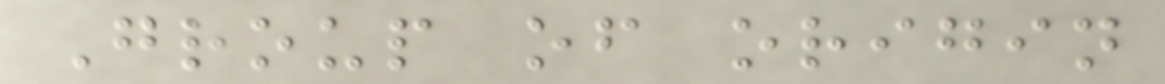Group of origin
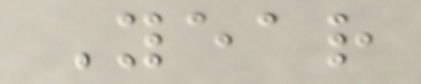Year
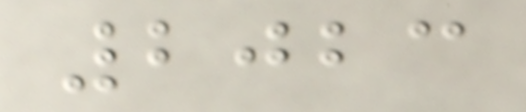2023
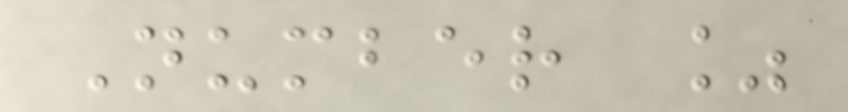Number %
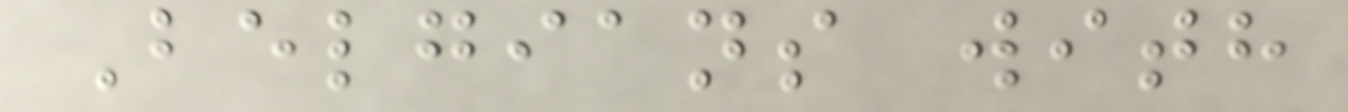Belgians with
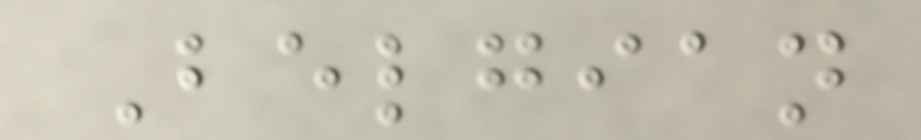Belgian
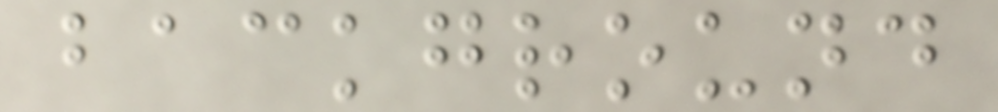background
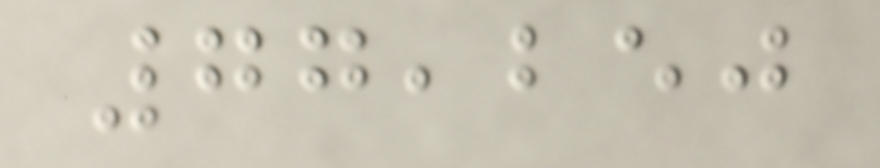77,250
